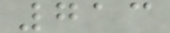713
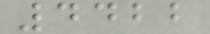4422
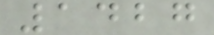1427
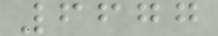6677
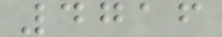4716
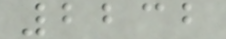2232
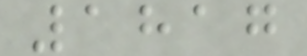1817
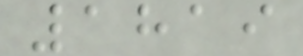1819
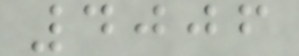4006
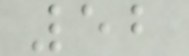52
